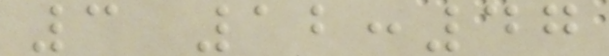3 12:47
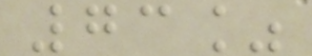73%
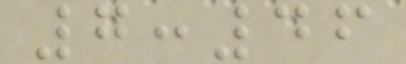7:46
